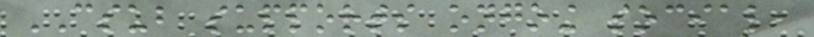CSUB supports ongoing social,
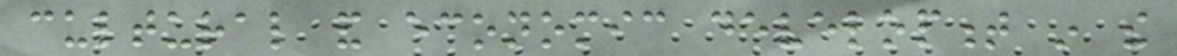cultural and economic development in the
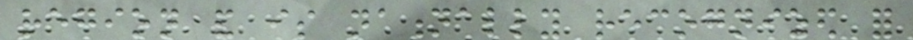region and is nationally recognized for
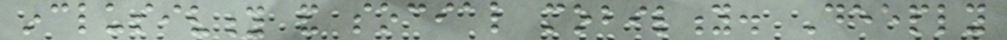inclusivity and social mobility. Deeply
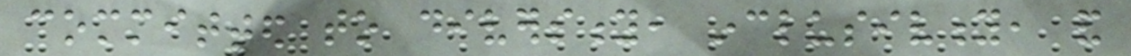committed to diversity, inclusivity, and
